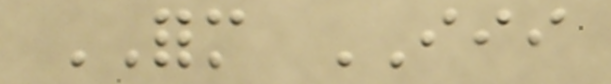FORM III
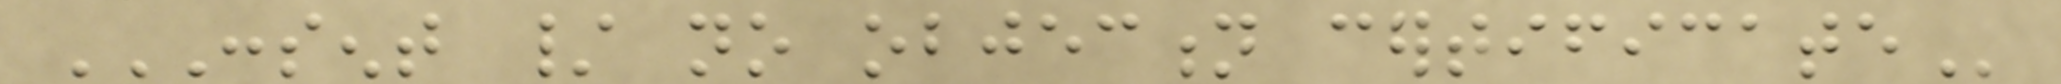CONSENT / NO OBJECTION CERTIFICATE
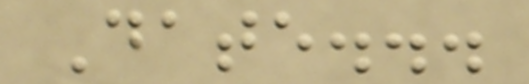Date...
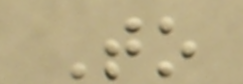To
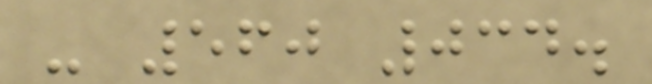- 560 034.
